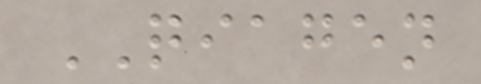QIAGEN
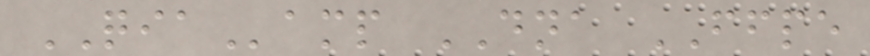QIAamp DNA FFPE
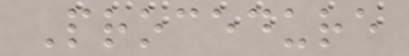Procedure
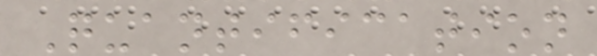Quantification
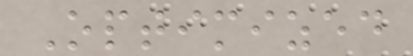Optimized
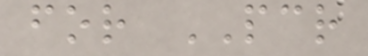for PCR
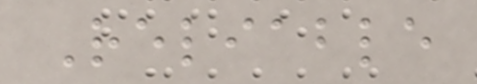Reliable
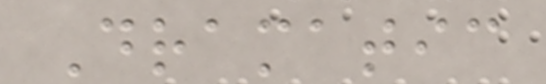Dramatic
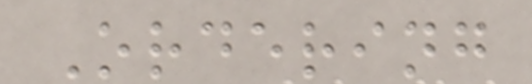Ordering
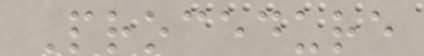Procedure
